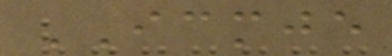ICMJE
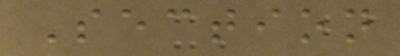Section
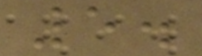5.
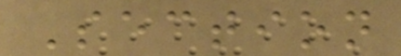Section
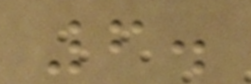6.
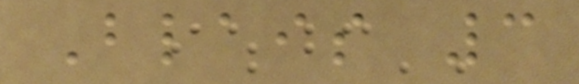Blais 3
